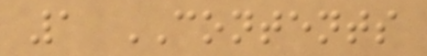1 CONTENTS
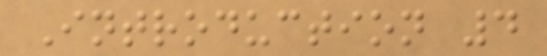Introduction 4
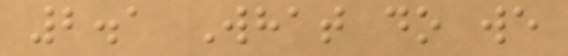2.1 What do we
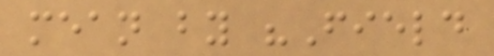mean by "Field
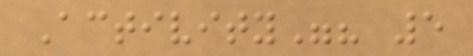Activity"? 5
